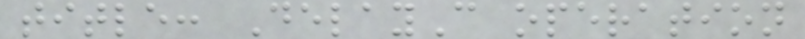title: DelayC operation
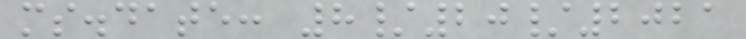ms.date: 8/20/2021
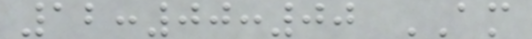12:00:00 AM
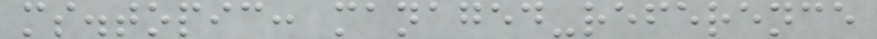ms.topic: managed-reference
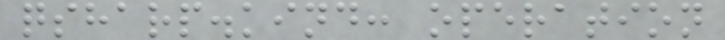qsharp.kind: operation
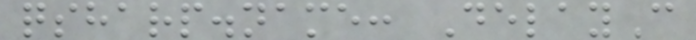qsharp.name: DelayC
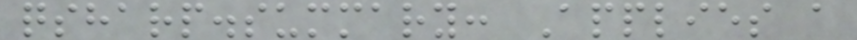qsharp.summary: Applies a
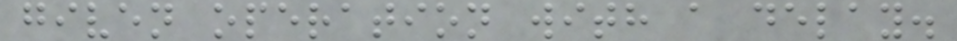given operation with a delay.
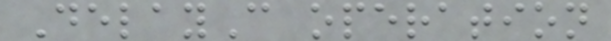DelayC operation
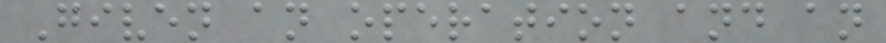Given an operation and an
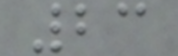23
